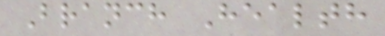Branch Health
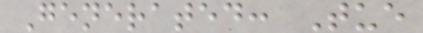Generated: Tue
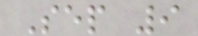Sep 9
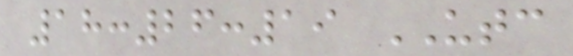18:26:19 UTC
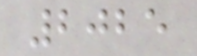2025
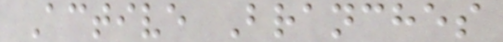Active Branches
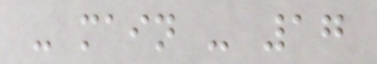- main - 17
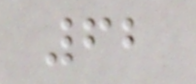62
